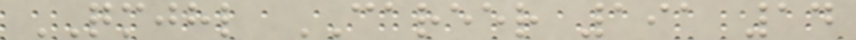QMJHL CAREER 191 14
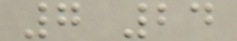7 24
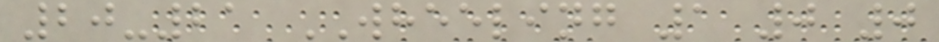20-21 WHEELING 1 0 0
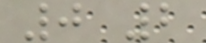0 2
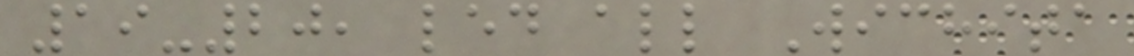19-20, led all Wichita
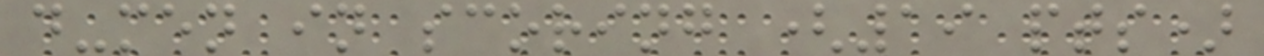d-men in scoring (19 pts)
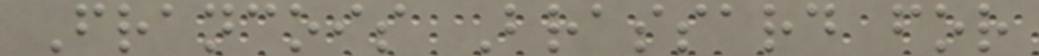Francois Brassard for
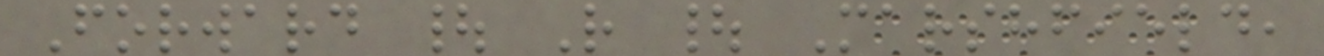Forward | R | Marshfield,
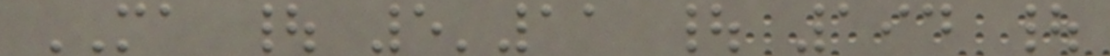MA | 5'11 | 194 |
